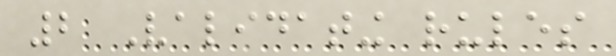2 Validating rules
